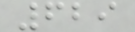629
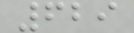629
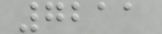7211
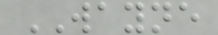WAYNE
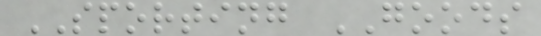SPORTING GOODS
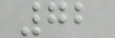72
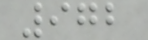972
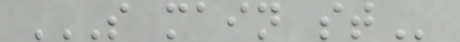S MAIN ST
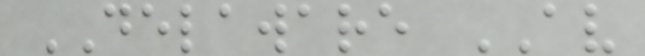DELAWARE AV
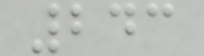243
